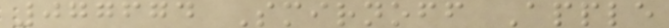077674 Smirnoff Apple
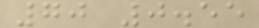70 0.55
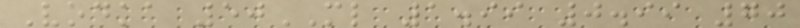Vodka 50ML 1.99 0.99 70
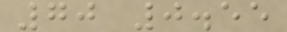70 0.55
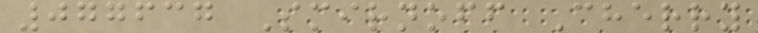077637 Smirnoff Cherry
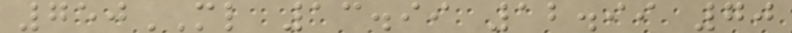750ML 13.99 12.99 70
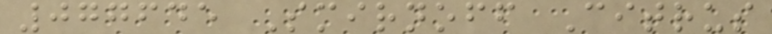077645 Smirnoff Citrus
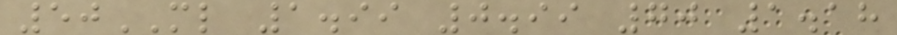50ML 1.99 0.99 70 1.18
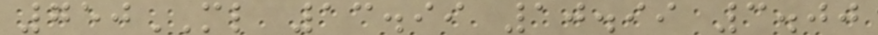750ML 13.99 10.99 3.00
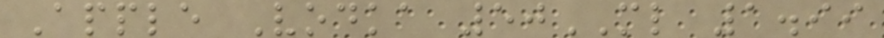Apple Vodka 50ML 1.99
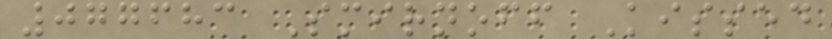077683 Smirnoff Kissed
